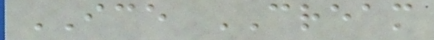ICE CREAM
